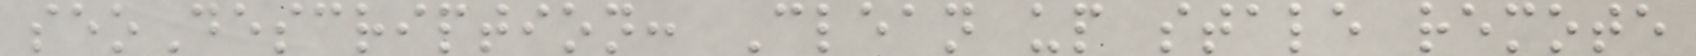seoDescription: Clean up stale remote
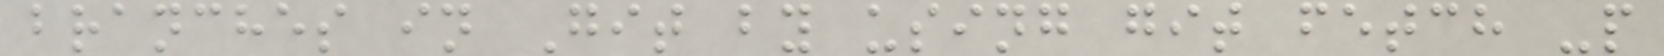branches in Git by using git fetch -p
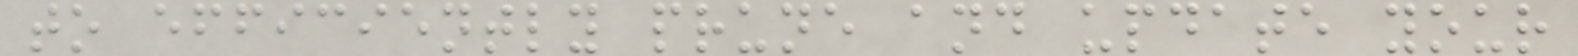to efficiently prune and update your
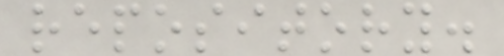repository.
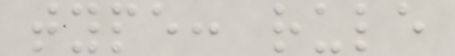type: rule
